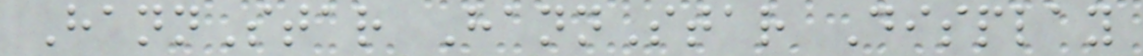HannStar HannStar Display
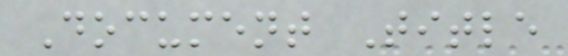Document Title
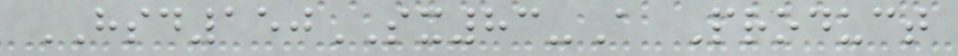HSD150SX83-A Product
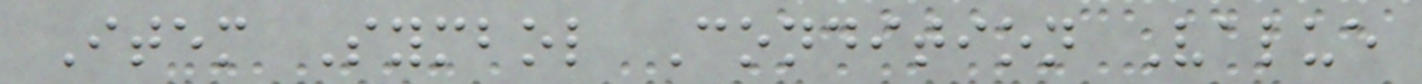Item Symbol Condition Value
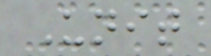Unit
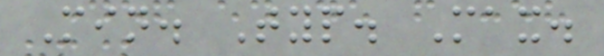Min. Typ. Max.
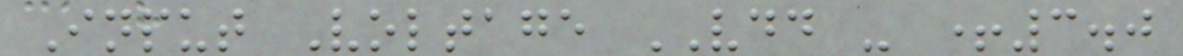Input Voltage VDD - +3.0
